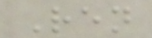Ren
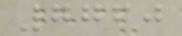7760
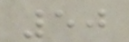50
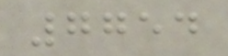7754
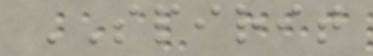SPIRIT
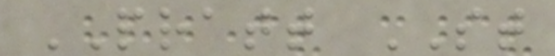PRATT ST
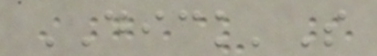DICK'S
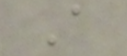A
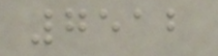7512
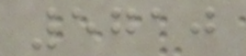5710
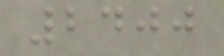2400
